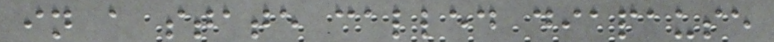in a state called diapause
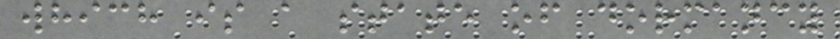which is a state of dormancy
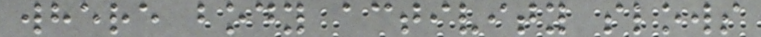where body activity slows
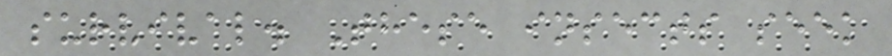survival. These insects seek
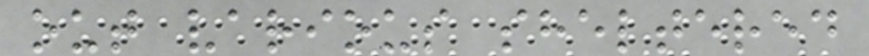out various sheltered
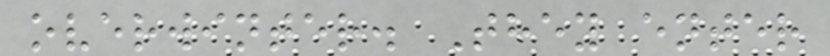overwinter. They enter
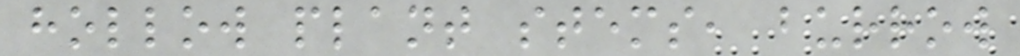hollow plant stems, burrow
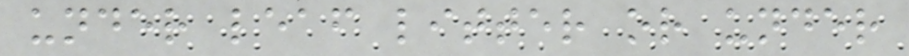under leaf litter or under
